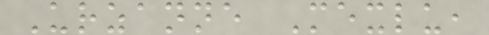Urzanne Mexlu,
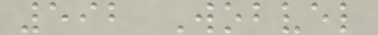592 Wobvel
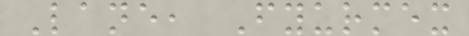Lane, Fyurmex
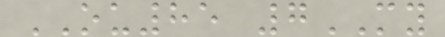OU85 7MY
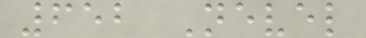652 Nevel
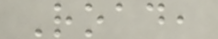Road,
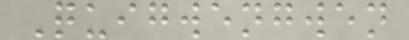Quigwengwen
